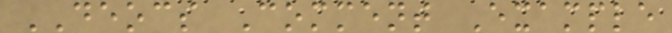DEOCS Comment Example
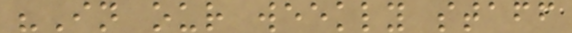"In our weekly staff
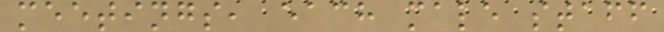meetings, each male staff
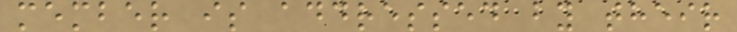member is addressed by their
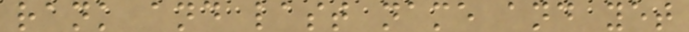rank and last name and yet
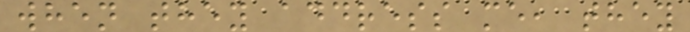when they address me, they
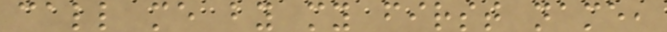call me by my first name,
